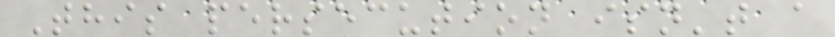This persecution isn't a
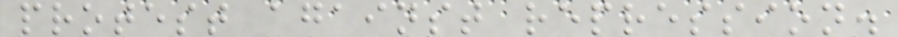protest against repression.
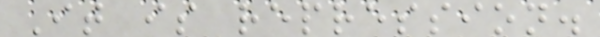It is repression.
